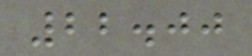22.00
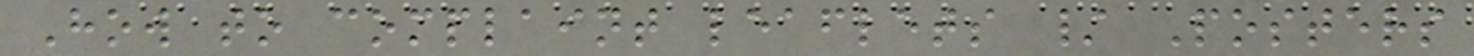How to complaint leaflets / Posters
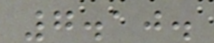7.10.
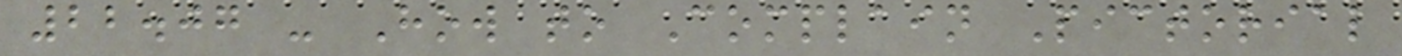22.07 - How to Complain Pictorial
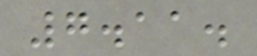7.11.
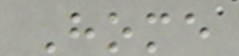Home
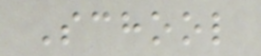School
